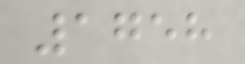1758
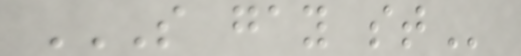S GAY ST
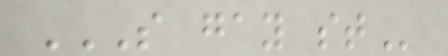S GAY ST
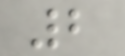2
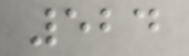524
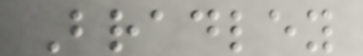Bradley
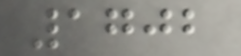1702
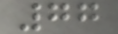77
